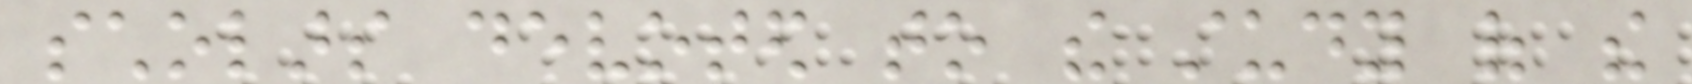scholars devoted to the study of the
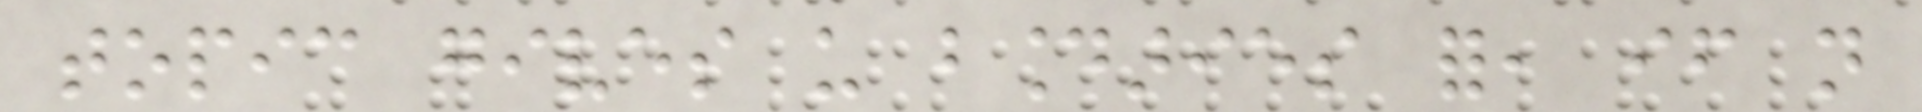topic gives us boundaries for, if not
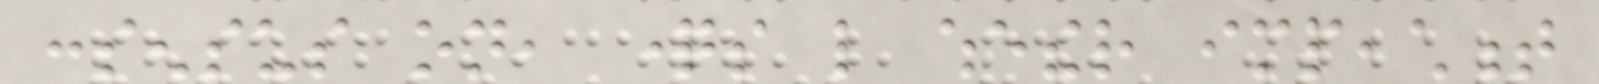consensus on, questions like whether impeachment
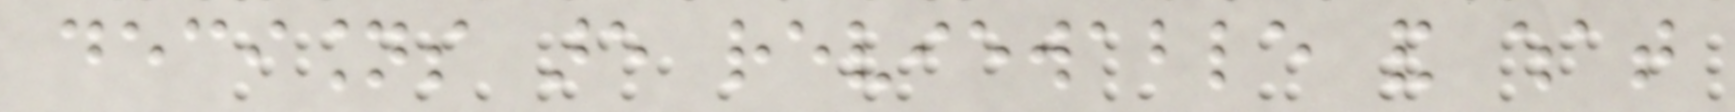decisions are reviewable and what
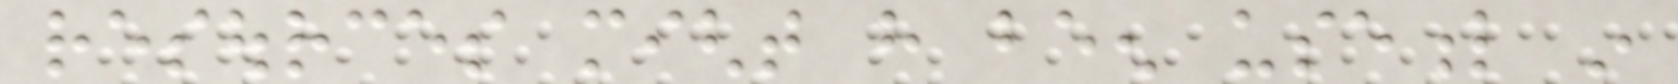resources might have been useful in
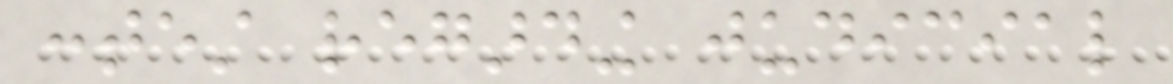contest regarding judicial
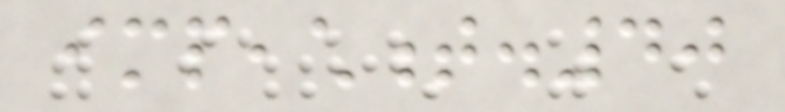impeachment.40
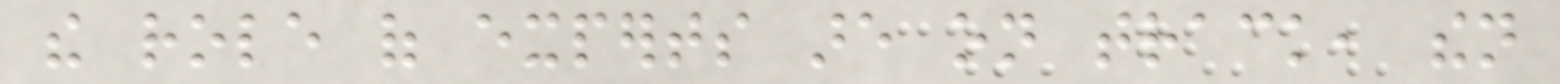the role of experts are on track, then
